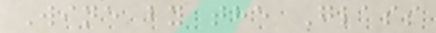Wine by the Glass
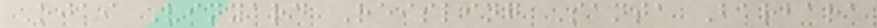Ojai Vinyard Reisling Santa Barbara
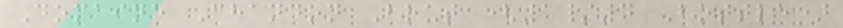Domaine Chandon Brut (1/4 Bottle)
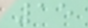15
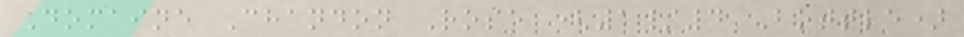Domaine Chandon Rose (1/4 Bottle)
